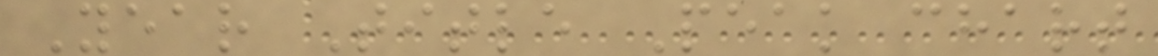Year Title Peak chart
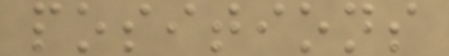positions
